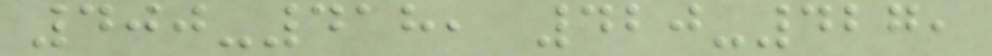400-418, 420-427,
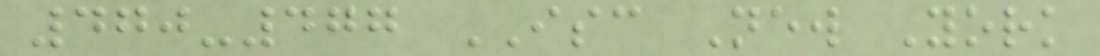470-477 ISC New York
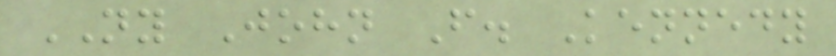NY John F. Kennedy
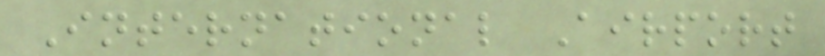International Airport
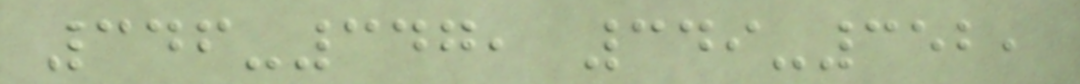346-347, 349-352,
